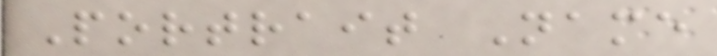Portrait Name
